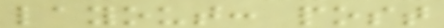layout: post
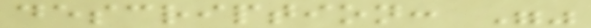description: ""
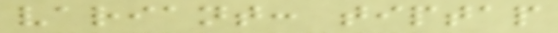variant: tiptap
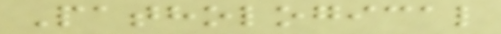Pathological
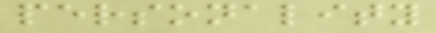personality
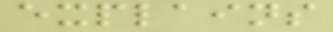explains
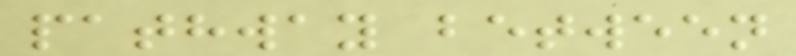pathway between
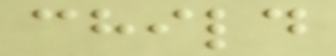child
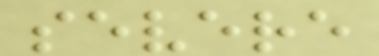severe
